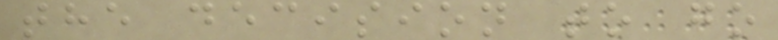the decision to go
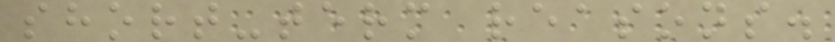short-term reasons.
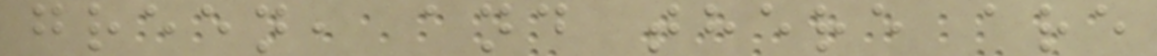green, and there are
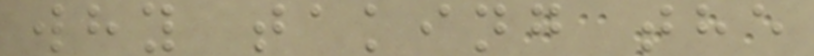why taking the
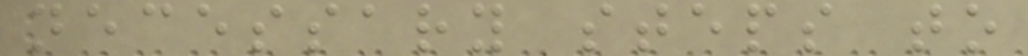necessary steps to
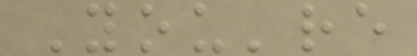You're
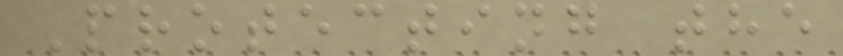Protecting the
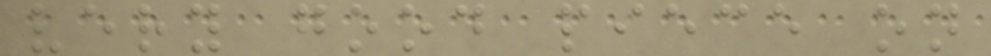very good piece on
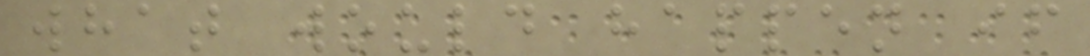what would happen if
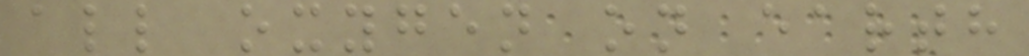all oxygen on earth
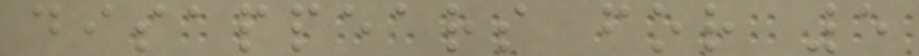disappears for 5
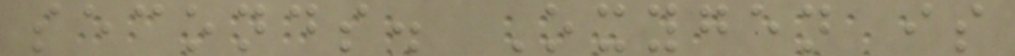seconds. Oxygen is
